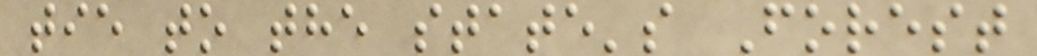tie to the state's Forest
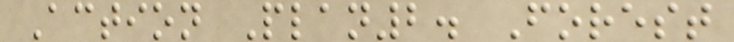Action Plan2. Forest
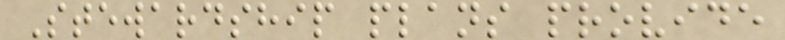Stewardship plans provide
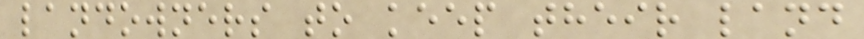landowners to keep their land
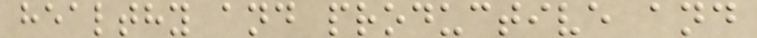healthy and productive and
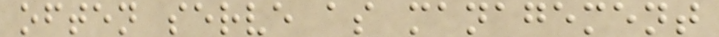often serve as management
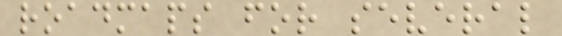roadmaps for several
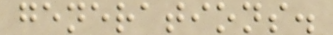generations.
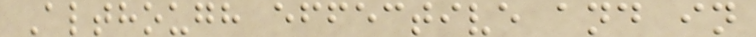Although effective and in
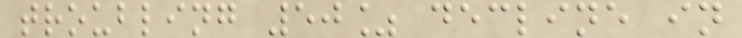troubling 50% decline in
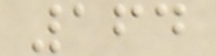164
